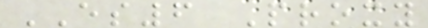ES6 Proxy
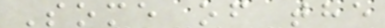Some of the
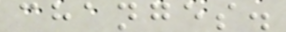changes.
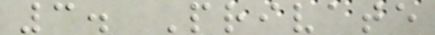3. Private
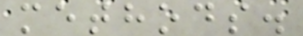methods.
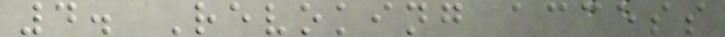4. Revoking access
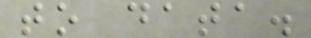to data.
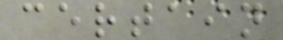certain
